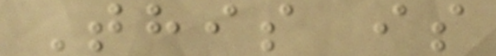This is
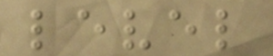level
